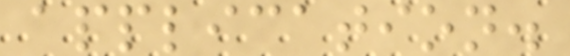application.
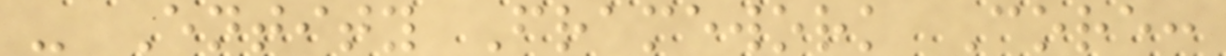- Entity Framework Core:
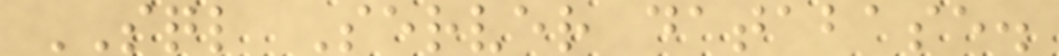SQL Server database.
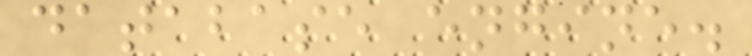database engine.
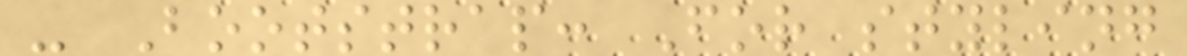- Bootstrap: For styling
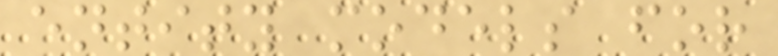entity models for
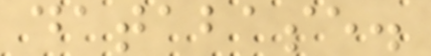database.
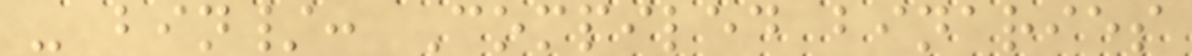- bin/: Compiled binaries
